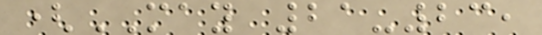(MAY 21-23,
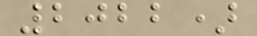2022)
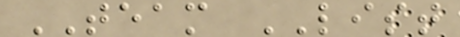TEAM LIST
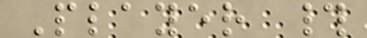Player #
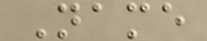Name
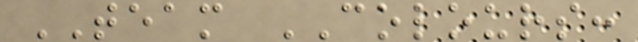TEAM COLOURS:
